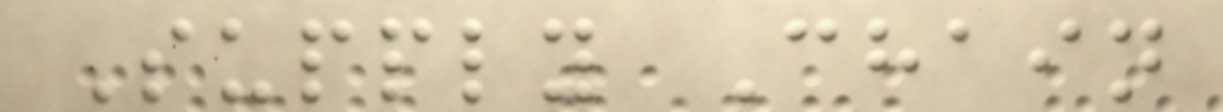Supply Chain
